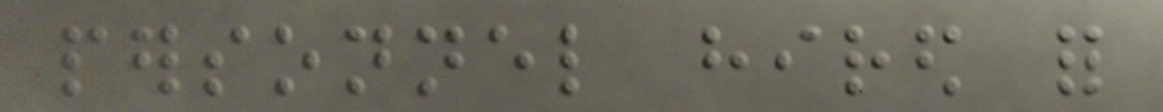personnel hired for
